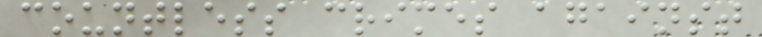countless crimes against
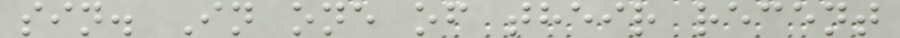sin. In one of their recent
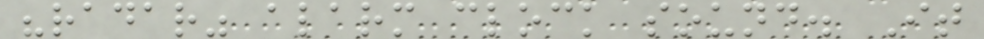"radar" alarm clock sound. It
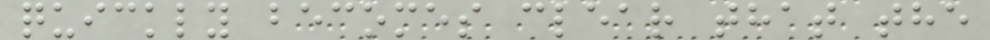quickly becomes clear that the
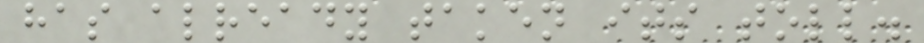has already taken its toll.
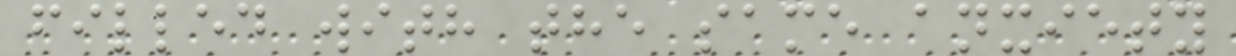filled with the same anxiety
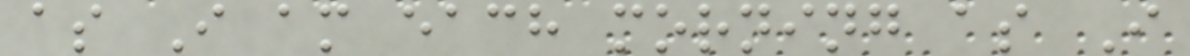as I am each morning as I
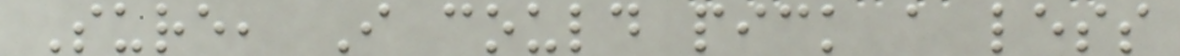Sure, I could pick a less
